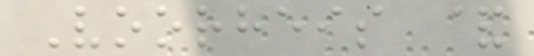Voorheis &
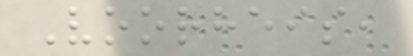Voorheis,
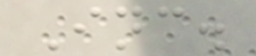Inc.
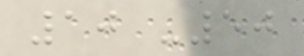10 -50
